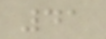41
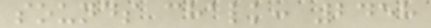sounds chalk: 2458
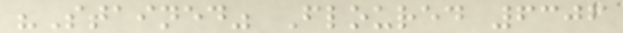"Stained" Floured 6306
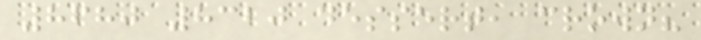8680 8320 dessert, crown?
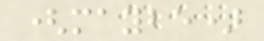(maybe)
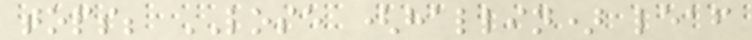tops; LOSE (hallin) leaf
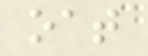oat
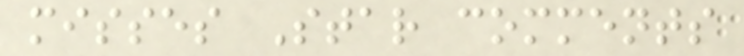misses Star comments
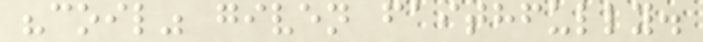"coil" given faithfully.
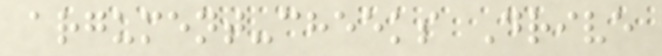argument-cheeks Drive
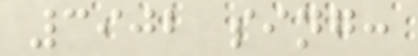3902 sing:
